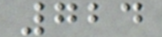724
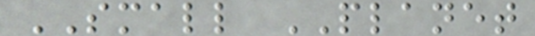SMALL PLANET
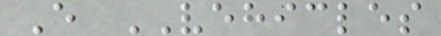E VEHICLES
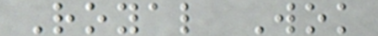Royal Wok
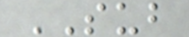SUB
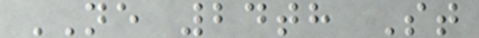NE 24th St
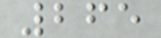265
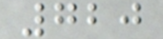720
